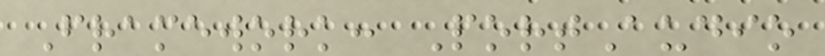Framework: PortAudio
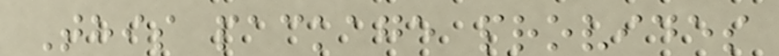This package provides
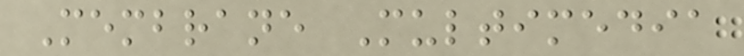Membrane Multimedia
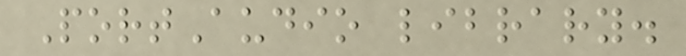PortAudio library.
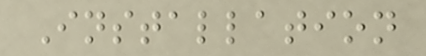Installation
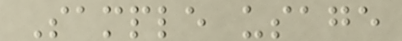Sample usage
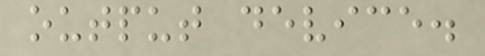output device.
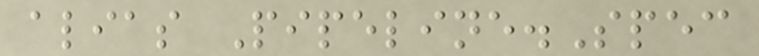alias Pipeline.Spec
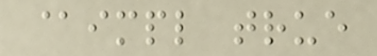@impl true
